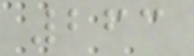263
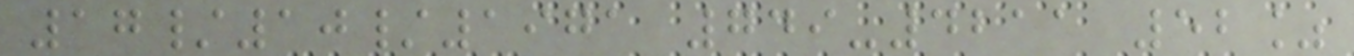17/10/1971 749-4211 52%
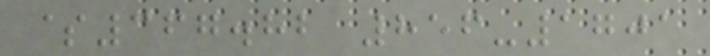$367.82 856-1701
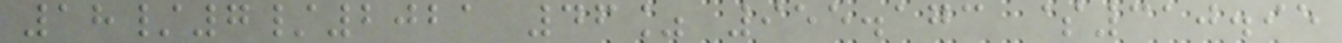18/7/2021 46% 955.173 $310.95
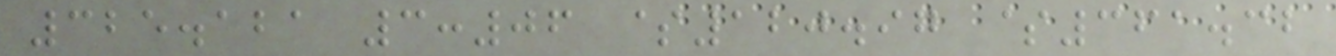325.121 3:06 $120.97 $361.32
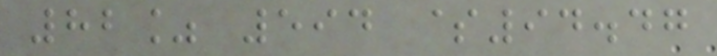82% 594 $94.47
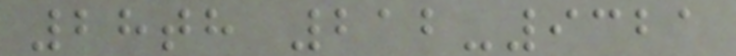28th 212-9321
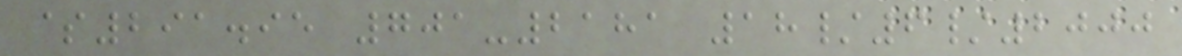$291.95 701-2181 18/6/2000
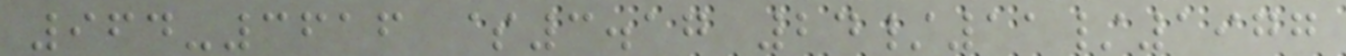964-3616 $3.17 24/11/1977
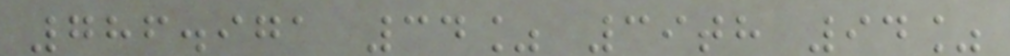786.971 34% 39th 94%
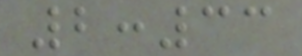2:33
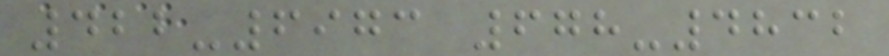422-6973 678-4832
